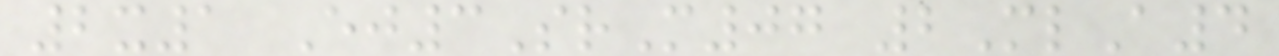2x1 Ej3SrM07 2MlA4
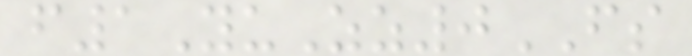f1YuZz0FS
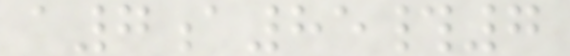a7a85#7
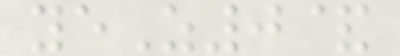yeZ0&
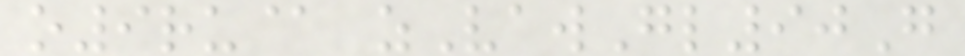o9ru@ zVawGl90G
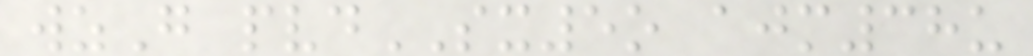wzG pvdSX5o ajm38u
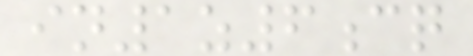in1z6cq
